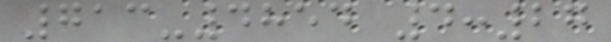713-4854 4:27
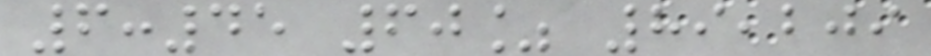6:45 60% 89,209
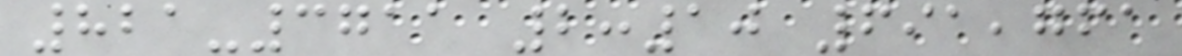821-3711 2:10 691,761
